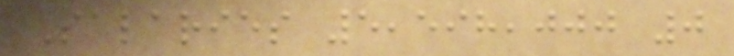Salaries 5,598,000 0
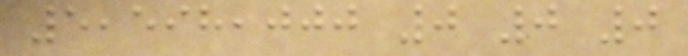5,598,000 0 0 0
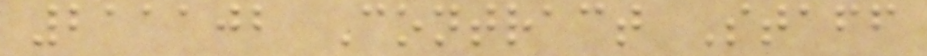211102 Contract Staff
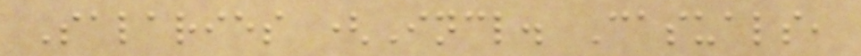Salaries (Incl. Casuals,
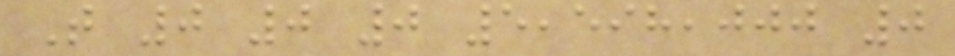T 0 0 0 5,598,000 0
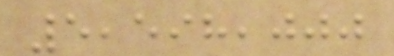5,598,000
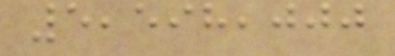5,598,000
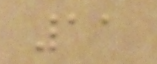11
